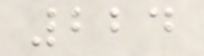224
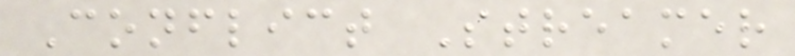Conflict Streamer
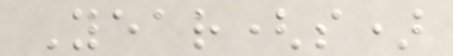Year(s)
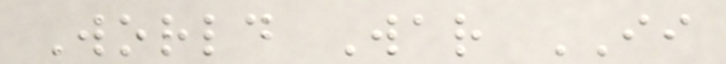World War II
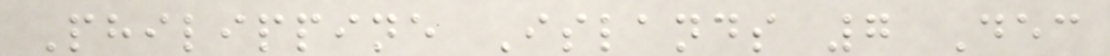Philippine Islands 7 Dec
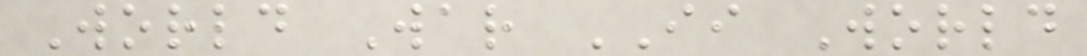World War II World
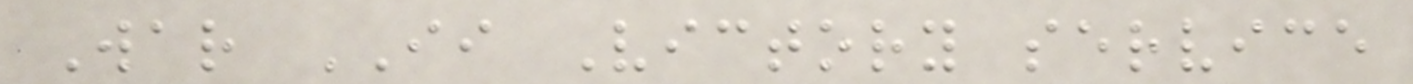War II Victory service
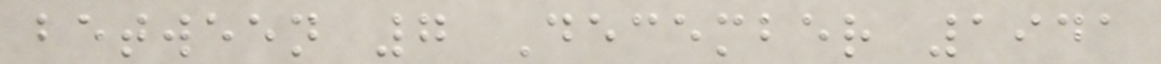between 7 December 1941
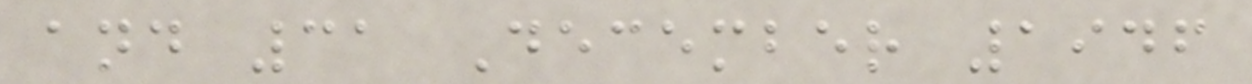and 31 December 1946
